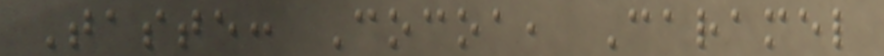Taste: Cocoa, Caramel
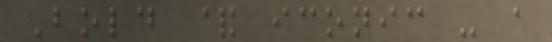Bold & iconic - a
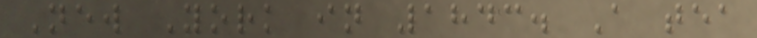New York in 1843. A tea
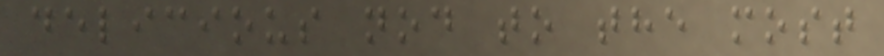delicious nod to the most
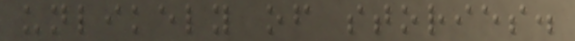unlikely of stories.
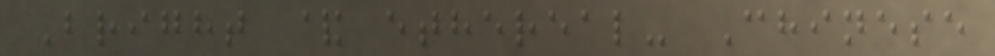Bright & ethereal- Chinese
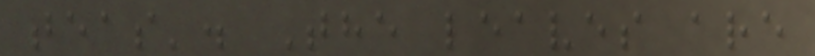teas'. The leaves are
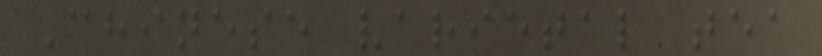Chinese varietal tea
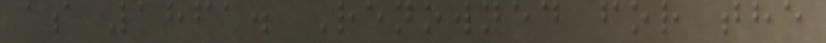as 1861. Renowned for the
